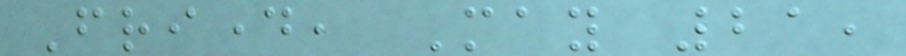Friday, May 21,
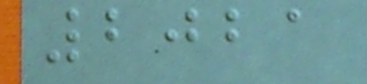2021
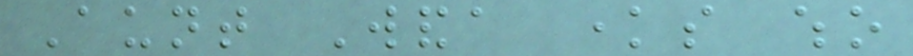Aunt Wanda knows who
